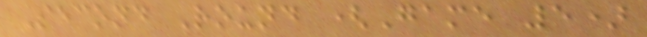Second Round (Game 5)
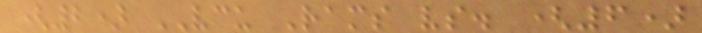(2) VCU Rams vs. (6)
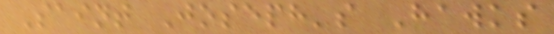Saint Joseph's Hawks
